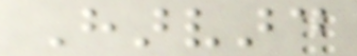Harvard
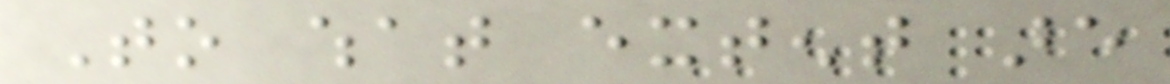To what extent are
